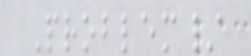Problem/
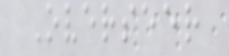Overseer
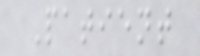Patient
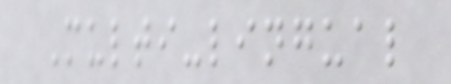Multi-lingual
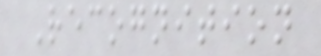Recognition
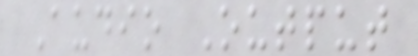Audio Output
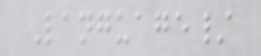Language/
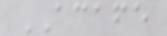ACAFE
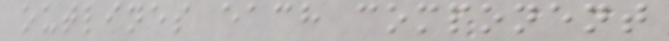outlines each component
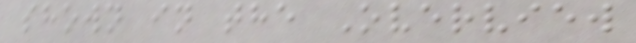shown in the Overview
